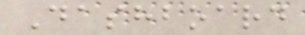Dashboard
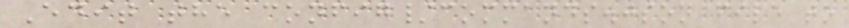Edit the config/commands.json file to
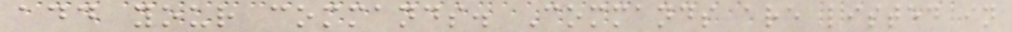add your commands. Commands are listed in
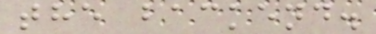the backend.
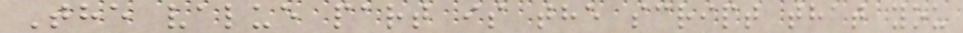The value part is the script that you
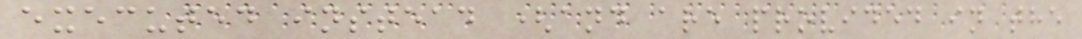executed instead (and are provided in the
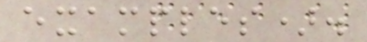examples).
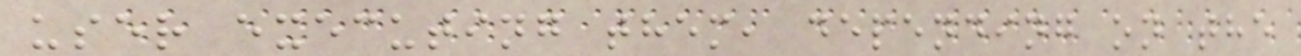user executing them, depending on the
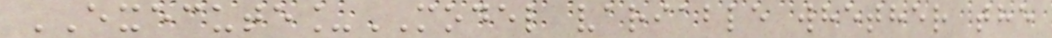EXECUTE_MODEL variable whether the
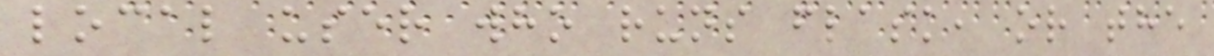local user who runs flask, or the
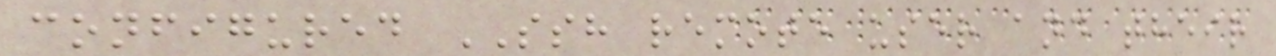configured SSH remote user and their
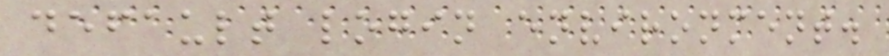default login environment.
